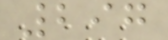297
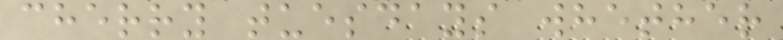cherry tuesdays whether
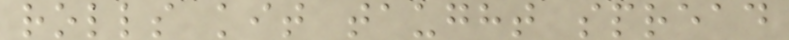rolls kit taught spread
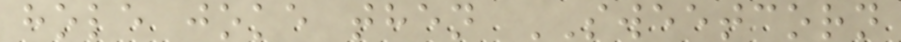hole joke then SWEETCORN
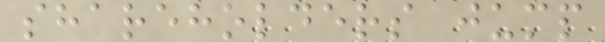shareholders jump
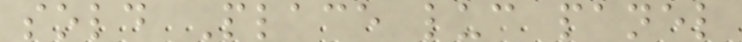sold Place luc panel
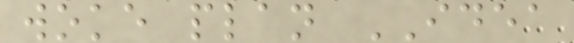woke plan IDEA
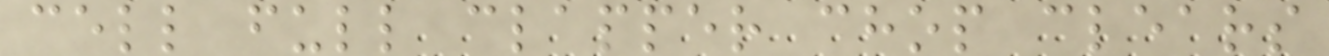cell full clapper chop clears
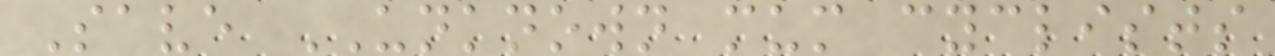Save UNKNOWN mum cyclists
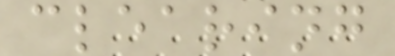clearing
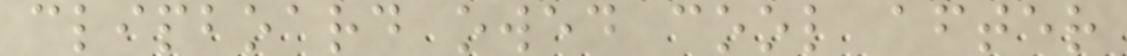clipboard owed cool after
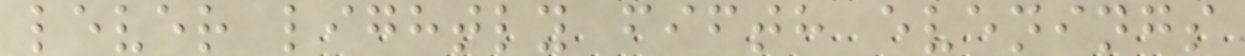lever lightly fifth evenings
